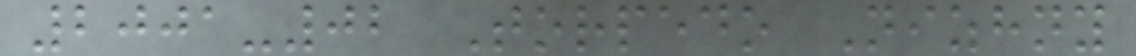2001-02 Torpedo Nizhny
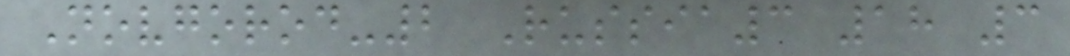Novgorod-2 Russia3 18 3
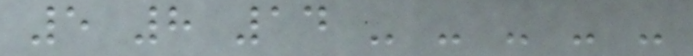5 8 14 - - - - -
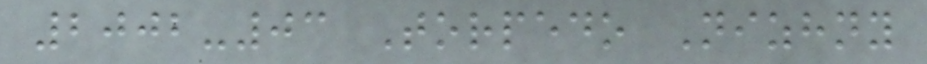2002-03 Torpedo Nizhny
